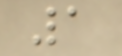1
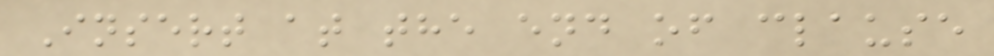Insert at the end of clause
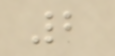2
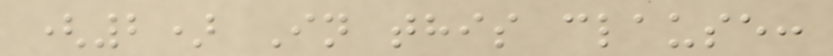(2) In this clause:
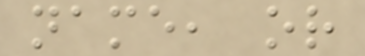name, or
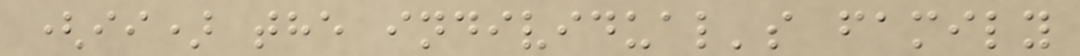(ii) the individual's family
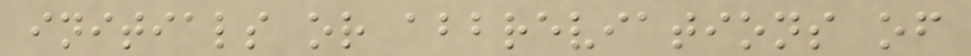initials or abbreviations of
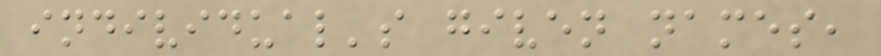individual's given names,
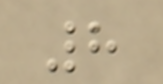8
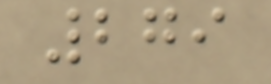279
